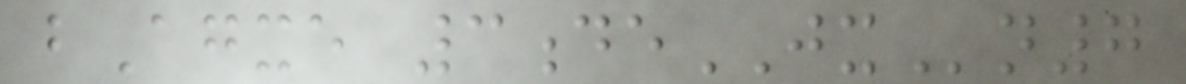bAgxe 3deJXn7
